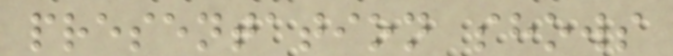presentation shows
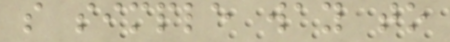s simple way to
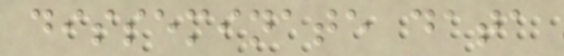disseminate data
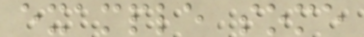example some
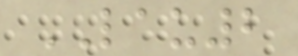LAU2
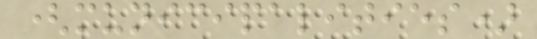(municipalities)
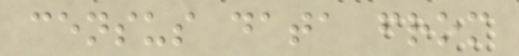census data from
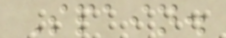Spain.
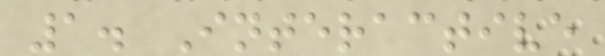1. Interactive
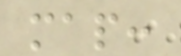map:
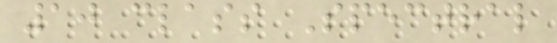10 class Spectral
